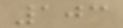103
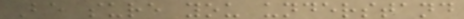Be sure you understand
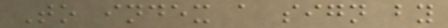To index a sign by
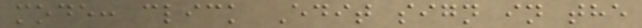mode: click Edit sign in the
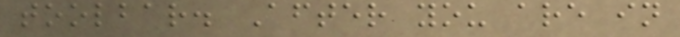toolbar. After you are in
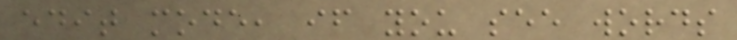edit mode, if you see words
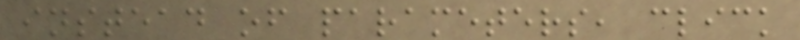instead of parameters, click
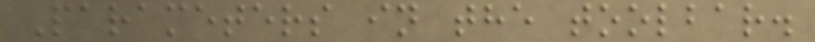Parameters in the toolbar.
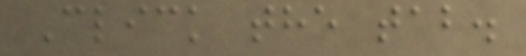Click the tab.
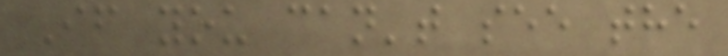If you can't see the
